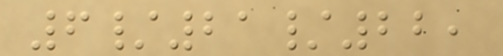6/21/22,
